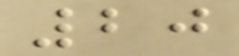20
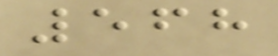568
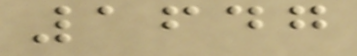1647
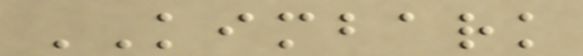KIMBARK
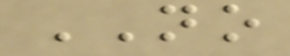NO
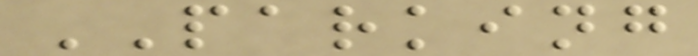PARKING
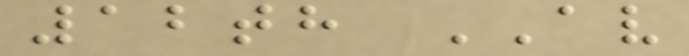12th AV
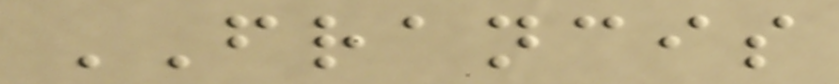FRANCIS
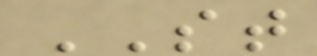ST
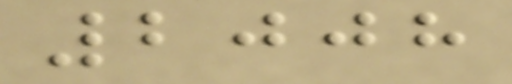2008
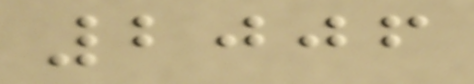2006
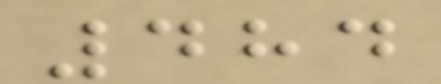484
